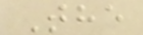The
